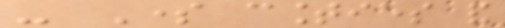- Some counties and
